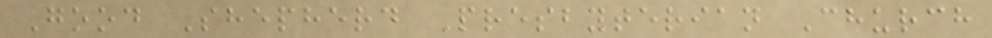Good Shepherd Presbyterian Church
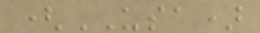(USA)
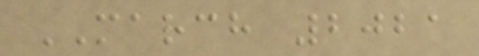MARCH 2021
